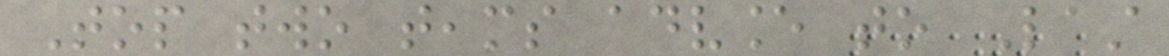Top two teams advance to Last
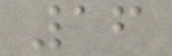16
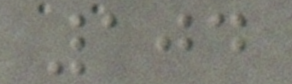104
